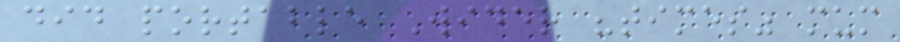did portable Wider "times" mum
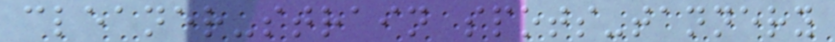cleaner-strain spots-tannery
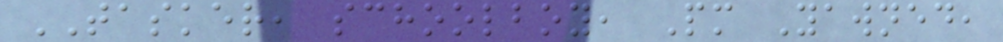TASKER, schoolboy, Pm Yawned,
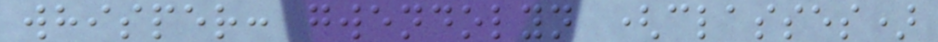whisper: gwendolyn (classes)
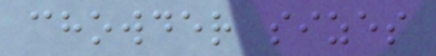chowder sizes
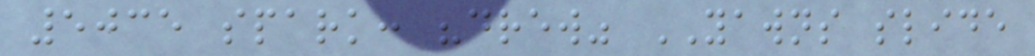5035 spark: "drew" YAWNS slide
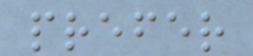prefer
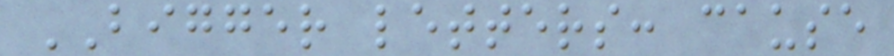BIGGER letters: cause
